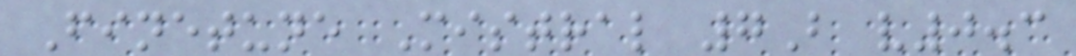Finetune Mistral 7B v0.3
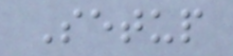Setup
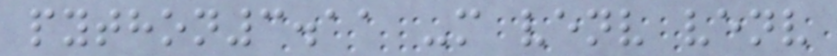python3.11 -m venv venv
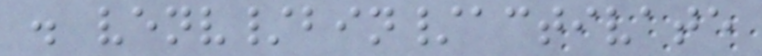. venv/bin/activate
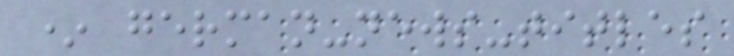* german-news-titles
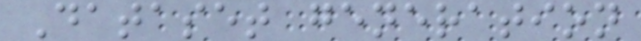Dataset generation
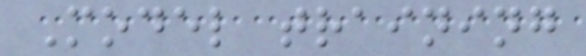Model training
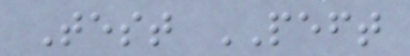Test PEFT
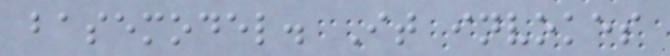basemodel. It invokes
